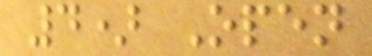4) Open
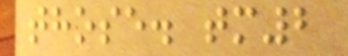those. tm2
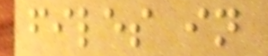files in
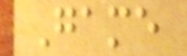Game
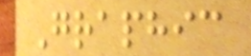Graphic
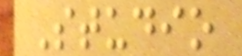Studio
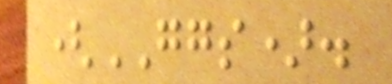(GGS).
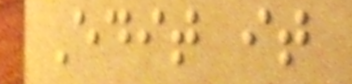Edit it
